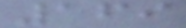169
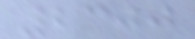2300
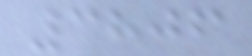3806
